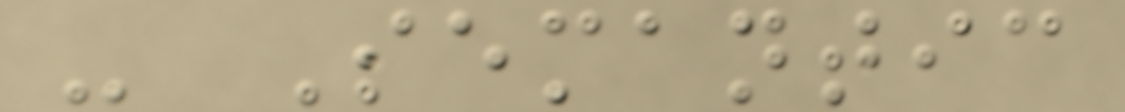- Semantic
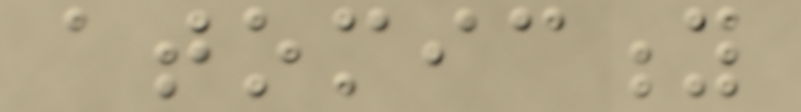atomicity
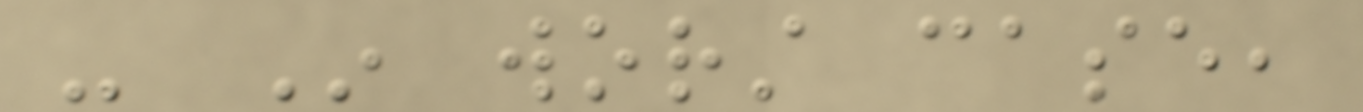- In worst case,
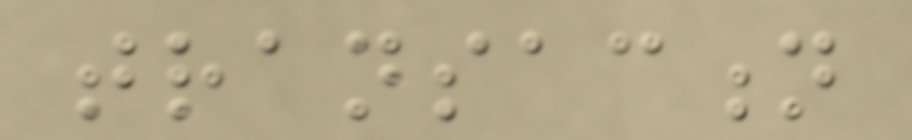transaction
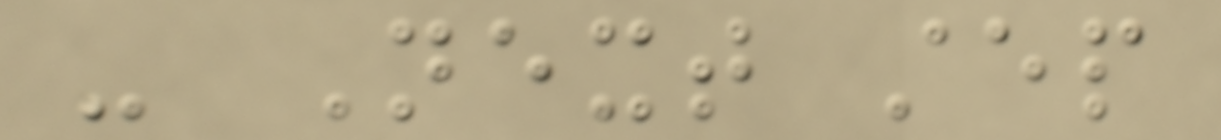- Next step
